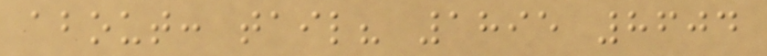about: tail? 1895 8604
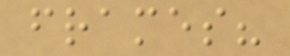frames?
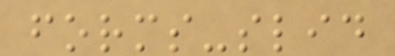forms-slid
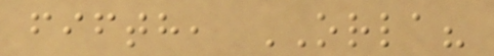fifth, ORLA?
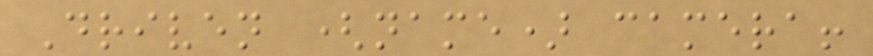Driven (name) camera!
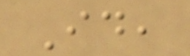Id,
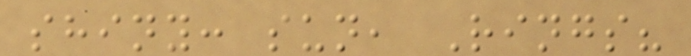shiny: sun, Rings?
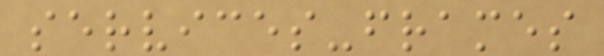services-frames
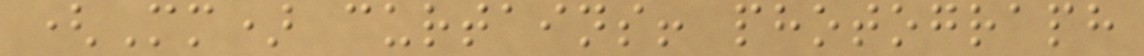(Mm) curtains! photograph
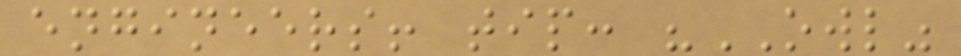engineers! tip: "OWL"
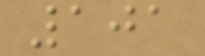101
